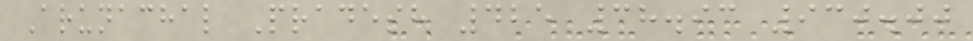Arunachal Pradesh 425 38.93 930.00
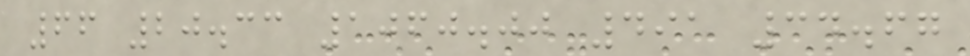66 20.33 1060.00 491 34.67
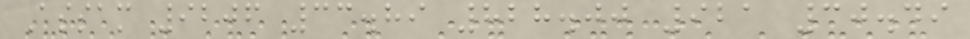Assam 9206 33.89 828.00 921 30.49
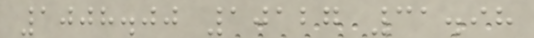1008.00 10127 31.98
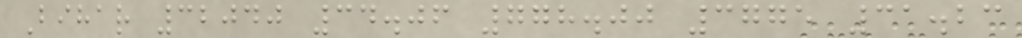Bihar 32040 34.06 778.00 3775 31.23
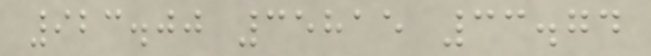923.00 35815 33.74
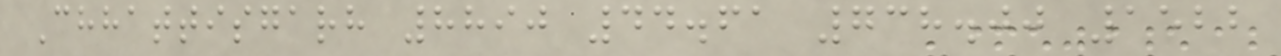Chhattisgarh 8890 44.61 738.00 1522
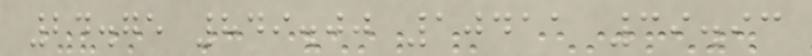24.75 849.00 10411 39.93
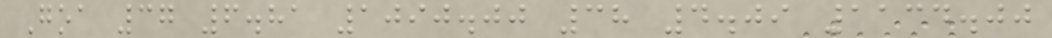Goa 37 6.81 1090.00 38 4.09 1134.00
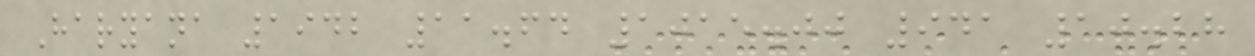Haryana 1942 11.64 1015.00 941 10.28
